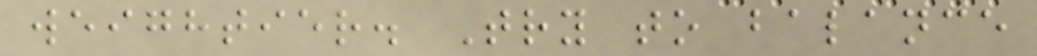weightier. Try to balance
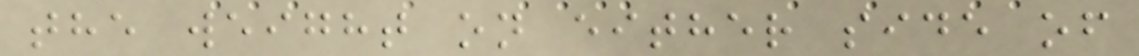the weight on either side of
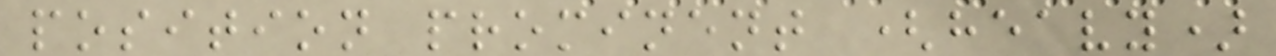position prominent (heavy)
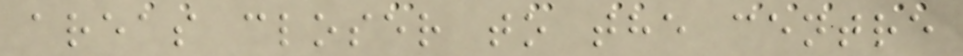areas closer to the centre
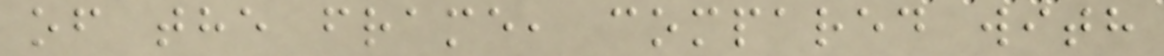of the frame, compared with
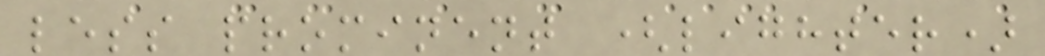less prominent (lighter)
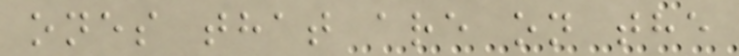ones that are on the
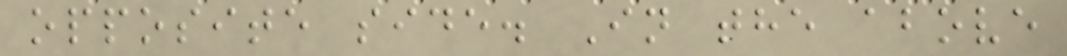opposite side. In the above
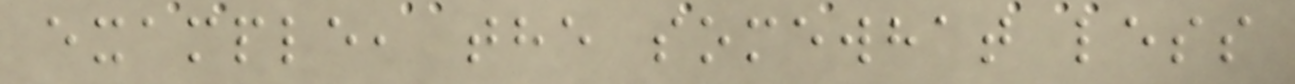example, the somewhat less
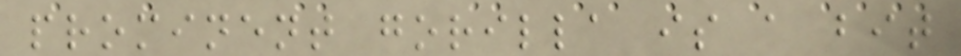prominent gorilla is a bit
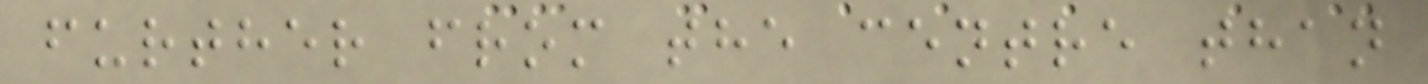further from the centre than
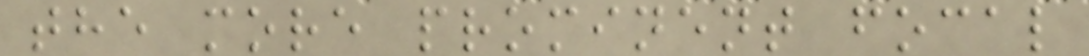the more prominent focal
